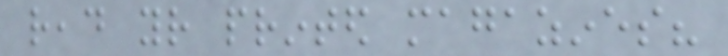read your printed magazines?
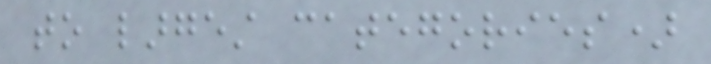to largest categories)
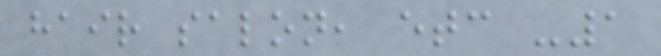hair salon, etc -1
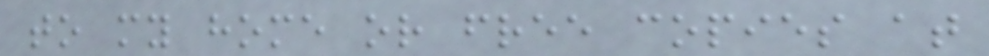to my home or free copies at
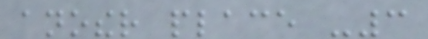another place -3
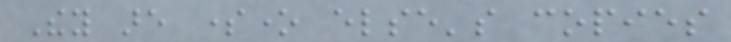They are someone else's copies
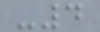-4
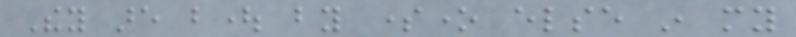They are bought by someone else in my
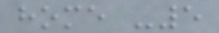home -5
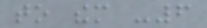to them -6
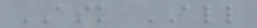ASK ALL
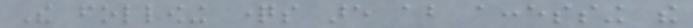The following questions are about accessing the
